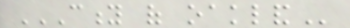CITY OF OAKLAND
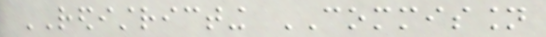REDISTRICTING COMMISSION
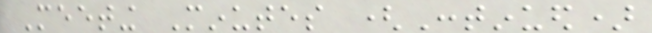Meeting Minutes (Continued)
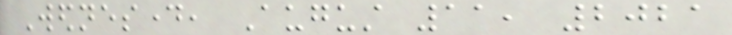Wednesday, August 11, 2021
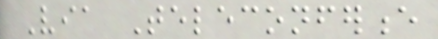Via Teleconference
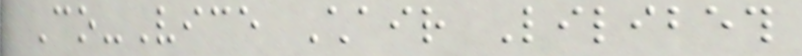Co-Vice Chair Lilibeth
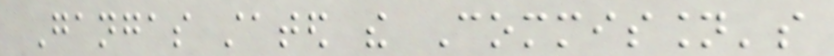Gangas stated the Commission's
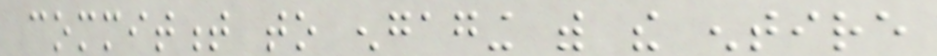commitment to engaging with the entire
